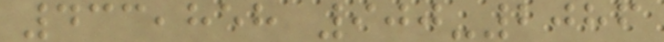433,858 900-2086
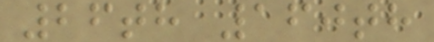26th 160th
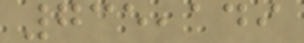735,149
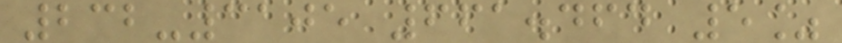232-3105 661.464 5%
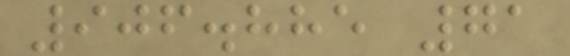906.885 71
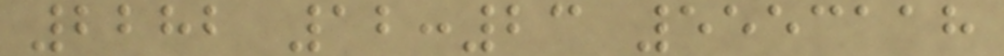2282 12:23 5553118
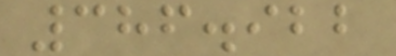386.922
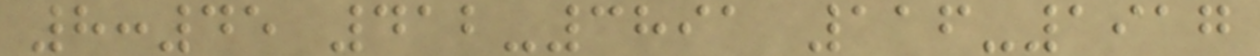8:45 412-3891 116-1917
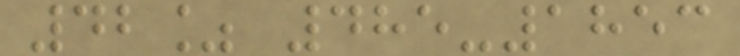42% 485-1853
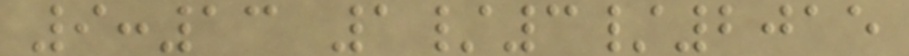9:13 1/3/2015
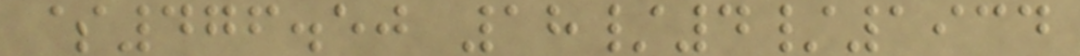$476.50 18/4/1934
